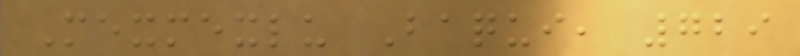Mexmexlu Baqui, 729
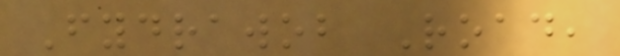Fydrawob Road,
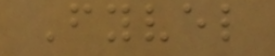Fyvel
